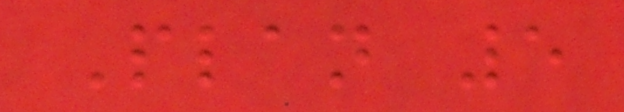Plan 5
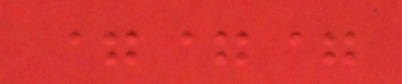===
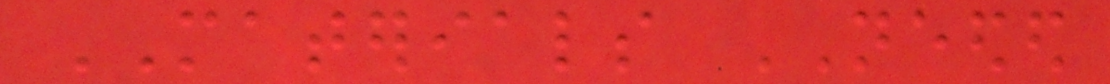MATERIALS NEEDED
